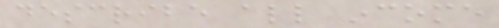describe all income
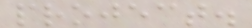project.
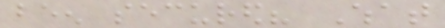been secured? What
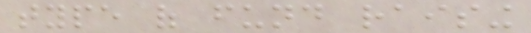type of fund raising
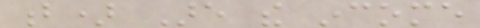b) Are the income
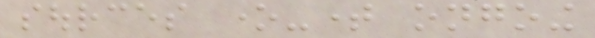sources one-time ongoing
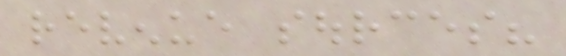revenue sources?
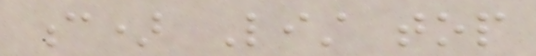c) List top
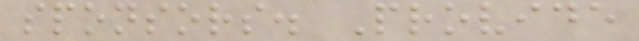sponsors. Provide
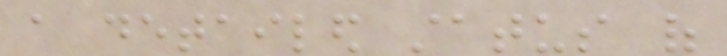a detailed status of
